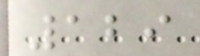129
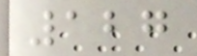127
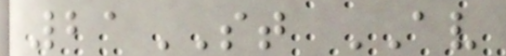21ST AV
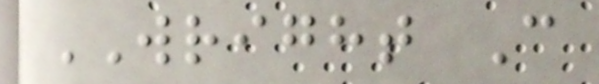WRIGHT C
